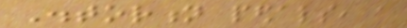Distortion pedals, a
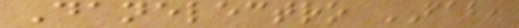Danelectro FAB,
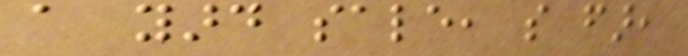a yard sale, so far,
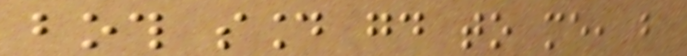both sound good to me, but
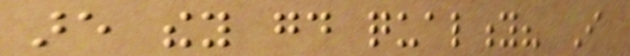are they good quality? I
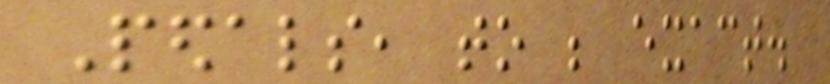Pedals, to be exact.
